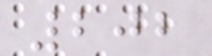202
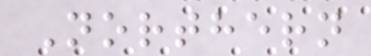Northern
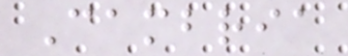Cambria
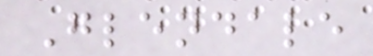Glendale
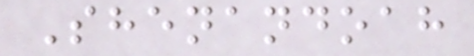Shenandoah
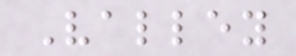Valley
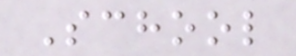School
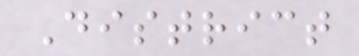District
